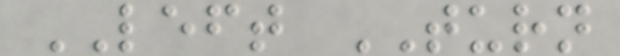LEFT TURN
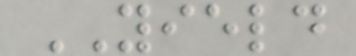YIELD
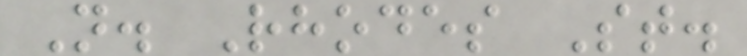N. Rhodes St.
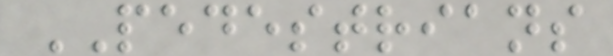PEDESTRIANS
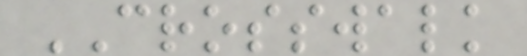CROSSWALK
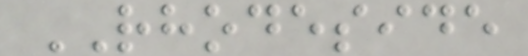RHODESIDE
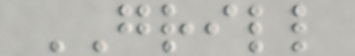GRILL
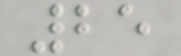25
